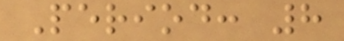Period: 8
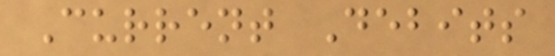Current Debits
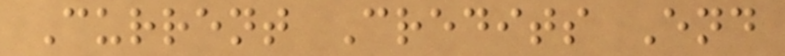Current Credits End
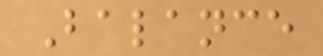Balance
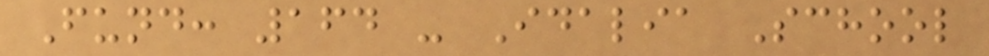Fund: 164 - Idalia School
